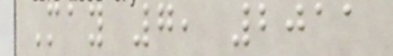May 7, 2011
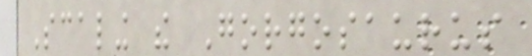Scaling the Gorgosaurus
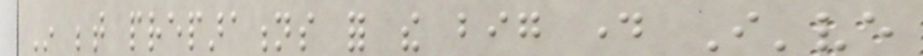In between preparations for the big day I've
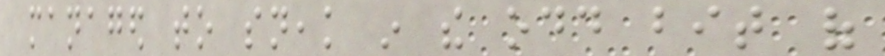managed to sneak in the odd bit of
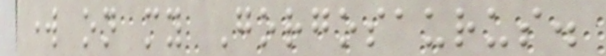work on my Gorgosaurus.
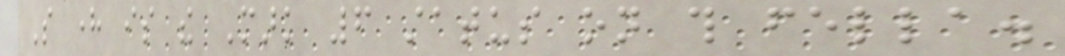So here is the Mark 6 status on this fella.
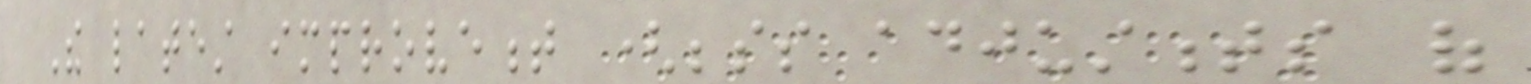The latest improvement (besides adjustments of
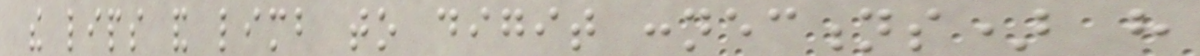the lips and limb to digit connections) have
